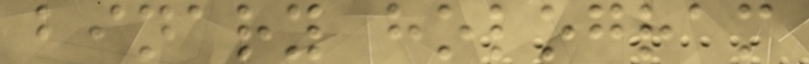binary hologram
